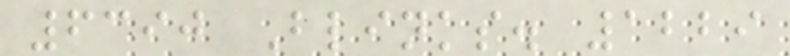6390 Blinks. 1229
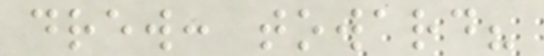drew: toward?
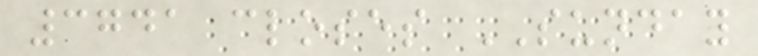3741 closes SUNDAY
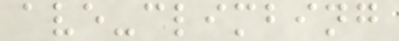ave-climbing
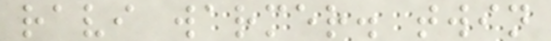ravi warmer. twin
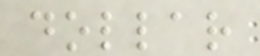dollar
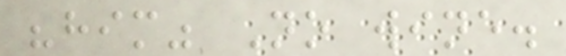"him" No wine.
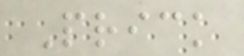Prick
